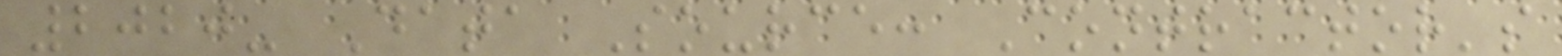2020- Data Source: Contractor's
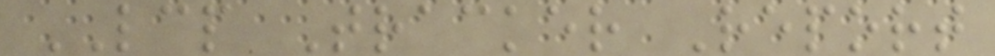LCP Tracker Report
